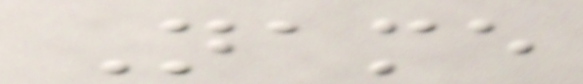Name
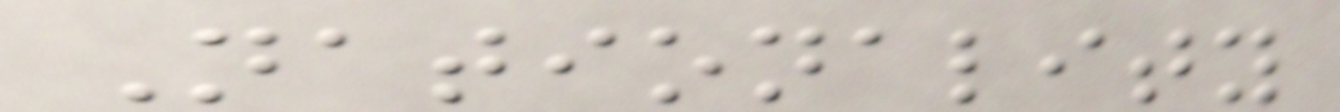Nationality
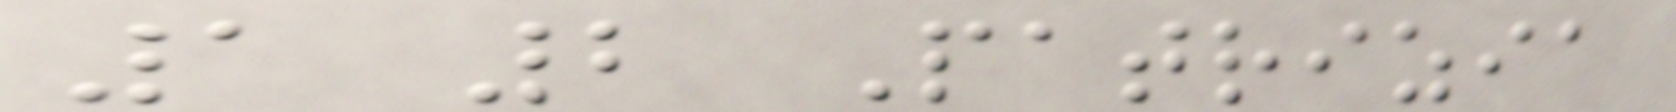1 2 Patrizia
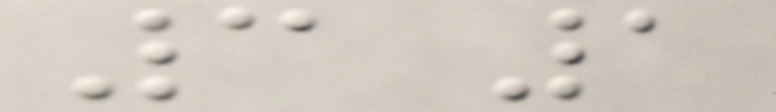3 1
